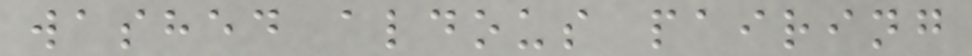washed aldous pairing
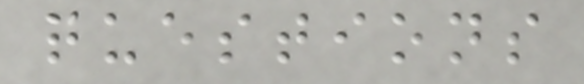questions
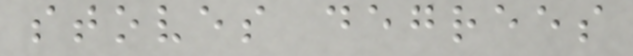stoves degrees
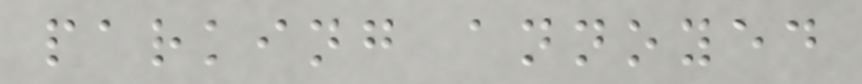parking annoyed
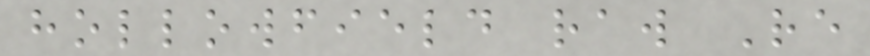hollowfield raw Re
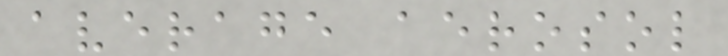average aerosol
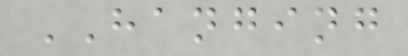HANGING
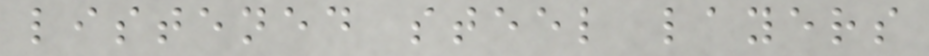listened steel layers
